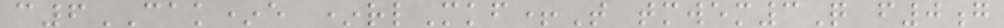c6CAK*e *rlMkf+T tmwem3Q f0g
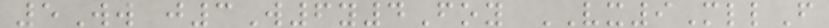5Ww j3W6y4Foy VX9MllF
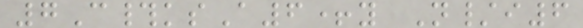7C#ksA6+y N/i6
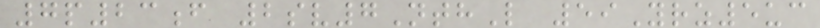7p23f 2sv7NthL 59Yrz5uc
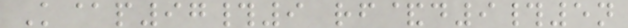K@p97#9 rf&d9#5n
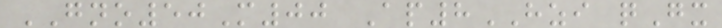GNO50M00 Ap8HZI qGx
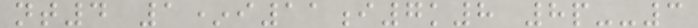nt4 1*i11i7k8 8p--3
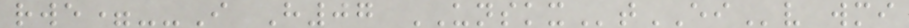rwe=--I H07 UNSKXtEIv wmi
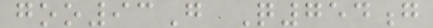goo93G Q754g
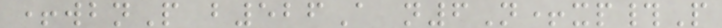+wbnP b526A n6N+xp#P
